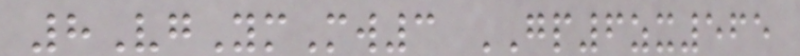8VgYmMw3 GP6zx565
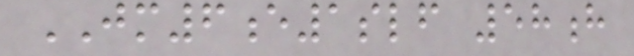JM6e1slf 58h
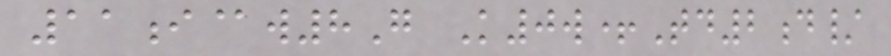11i@w8G K0w+Td2d/
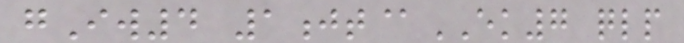gIw4 1jt@EK7 qlp
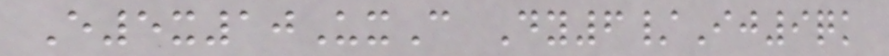E5x10UxC Dy6/Ij9qk
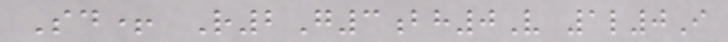Sd+ R2G3bh0V 1l0I
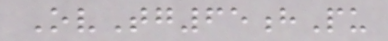OvTg65hPu
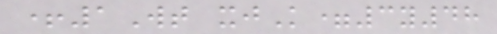+1Wt xjK=3y48
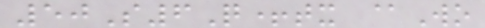50S6Q+tx @Wo
